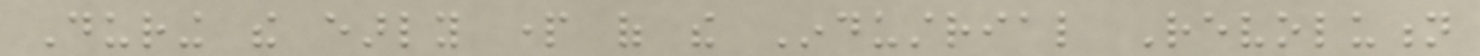During the early part of the Industrial Revolution
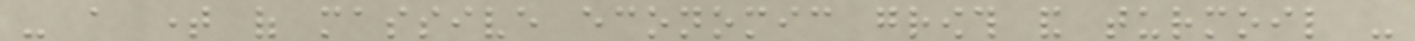- a time of massive economic growth and turmoil -
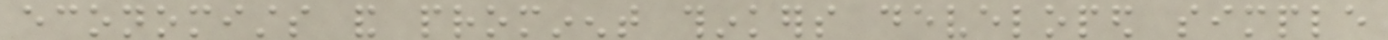economists and prominent thinkers developed simple
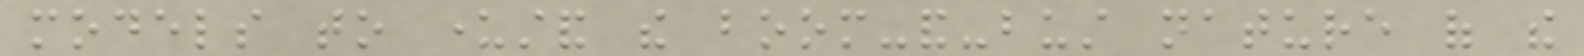models to understand the boom-and-bust nature of the
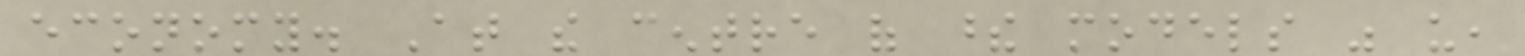economy. At the centre of these models was us,
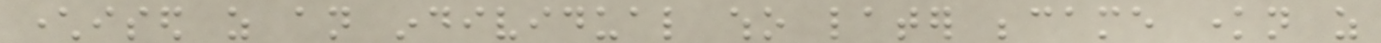characterised as an individual who later became known as
